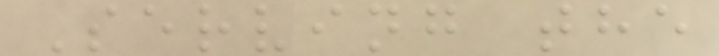Serving the
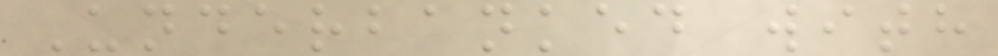Underbanked with
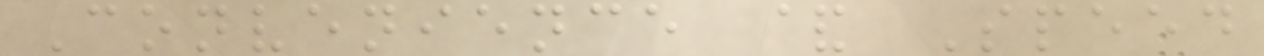Convenience & Speed
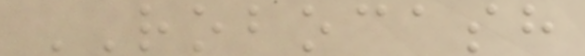ROBOCASH
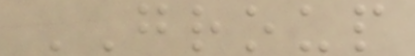GROUP
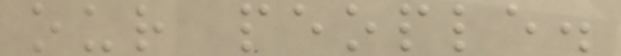our people.
